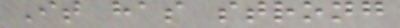It has strong
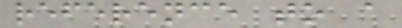reference to a
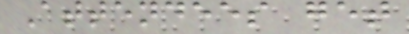Attendees get
